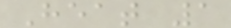Heat 1
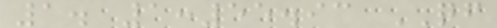1. 1:55.93 QF
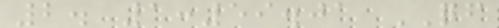2. 1:59.01 QF
